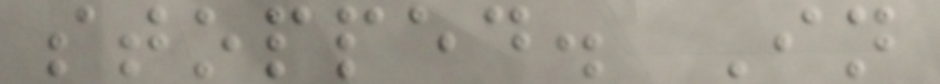stopped. In
